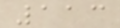113
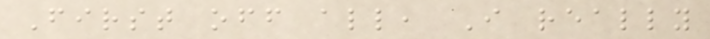First off all, I really
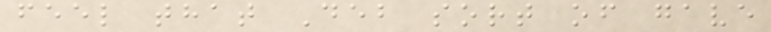feel that Deb sort of gave
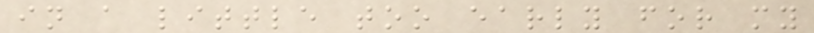in a little too early for my
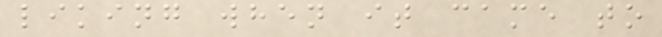liking when it came to
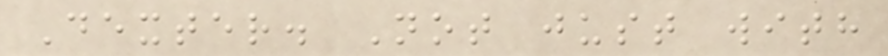Dexter. Not just with
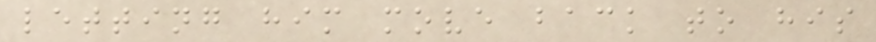letting him move back to his
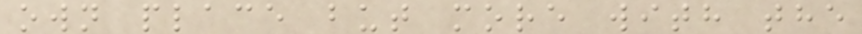own place but more with the
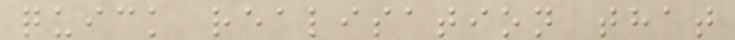quick realisation that
